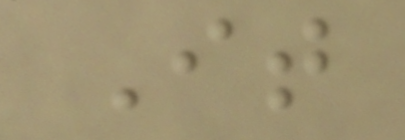It
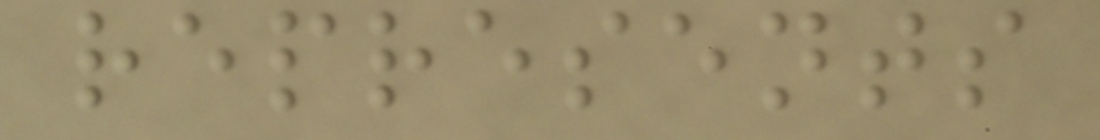represents
